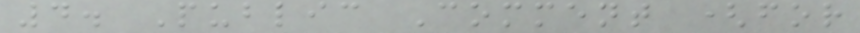4. Public Comment (for
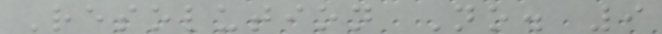Resolution No. 9
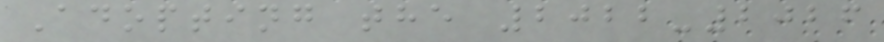Adopting the 2022-2026
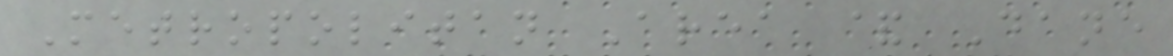Metropolitan Area & Dane
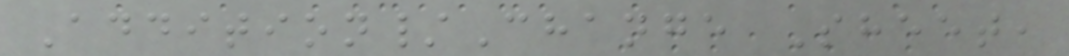Addition/Change Sheet,
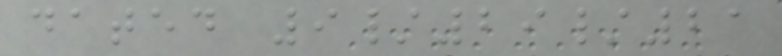dated 9/29/21
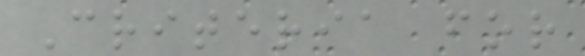Criteria for
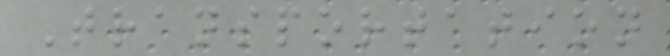Transportation
